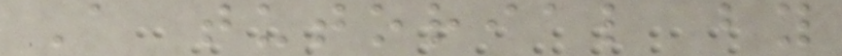A tutorial by
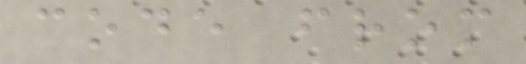code from
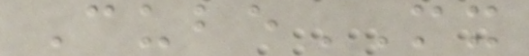CubeMX
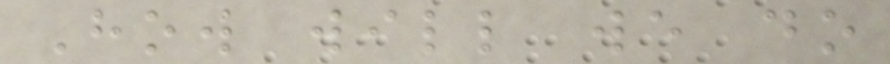How will we do
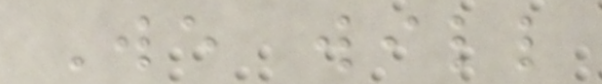We will
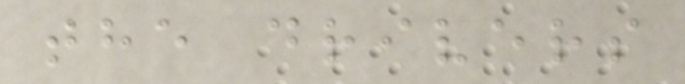the drivers
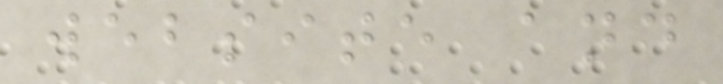website and
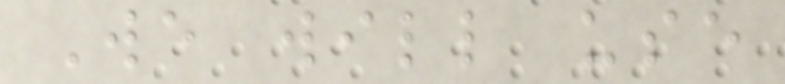We will use
